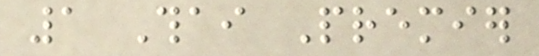1 Thai Premier
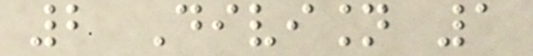2 Division 1
